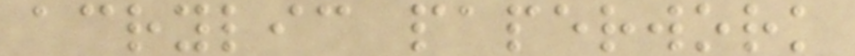acrylic paperwork
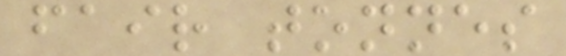fair tonnes
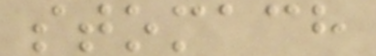stomach
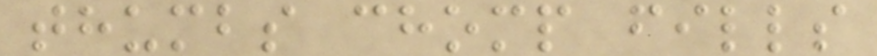thumbs chomp fills
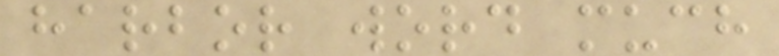harbor word much
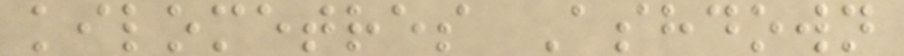kilometres Ashdown
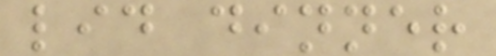lid dinner
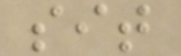sit
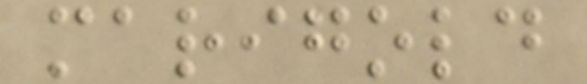marigold
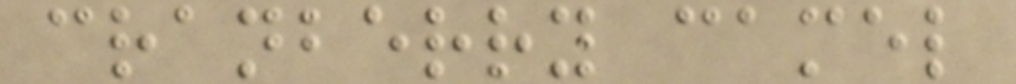cranberry camel
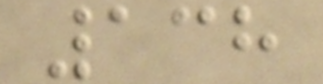138
